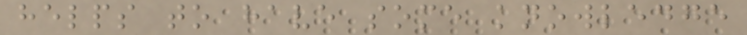helps to have some knowledge
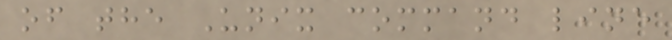of the Unix command line
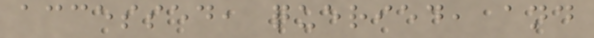accessed, queried, and
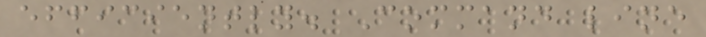efficiently. Command line
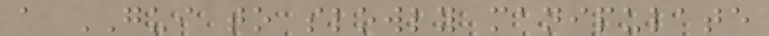a GUI to slowly manipulate
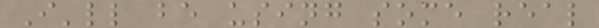I'll be using some real
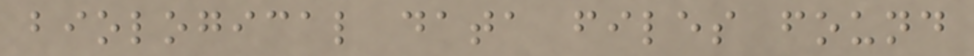biological data files found
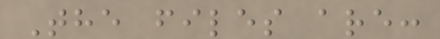The files are:
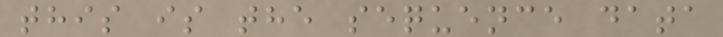this is the sequence data
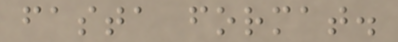fasta format.
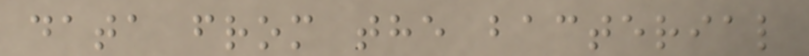data from the bacterial
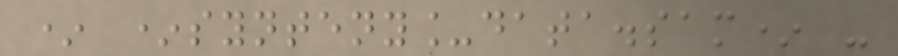* *synteny_data.sam* -
